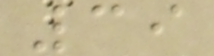39
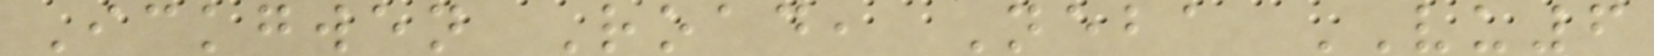Ickgwen Road, Neba VU6
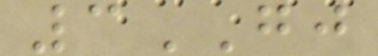3GJ
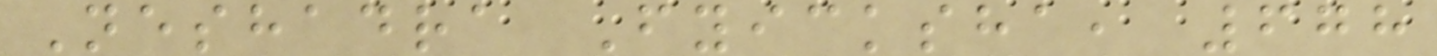Neshadra Fyicksha, 678
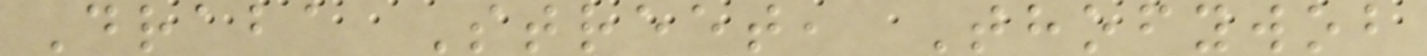Draba Street, Thofywob
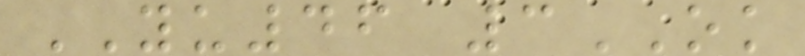YU46 3OK
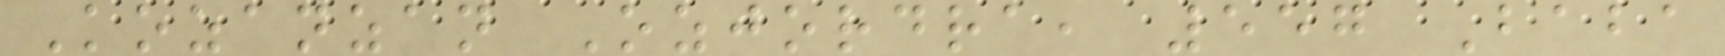Kozanzan Ozjordra, 557 Baba
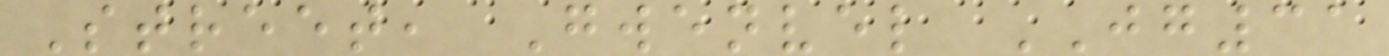Street, Gwenvel JG31
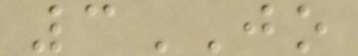3JO
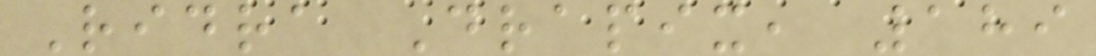Ridra Drapix, 189
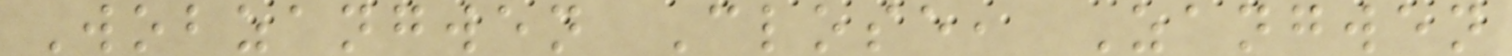Wobzangwen Close, Zangwen
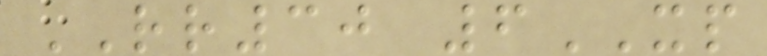RR30 6XP
